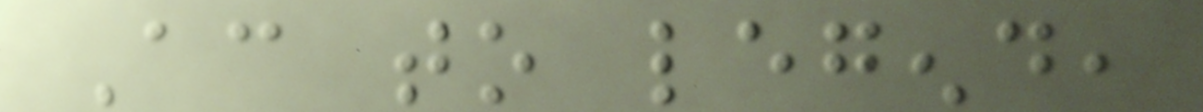According to legend,
